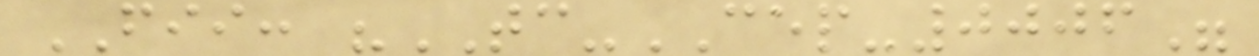FII: "TC-CEP-0006"
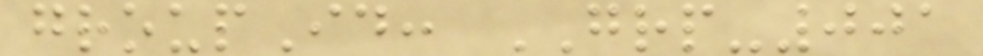groupId: GRP-001
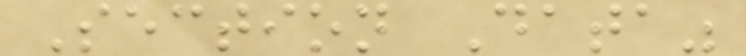Section Data"
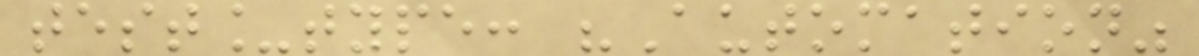test_type: "Automation"
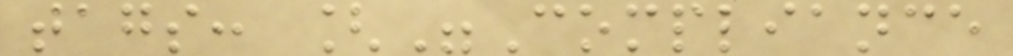tags: ["Compliance
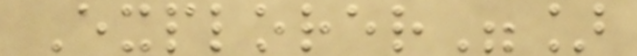Explorer"]
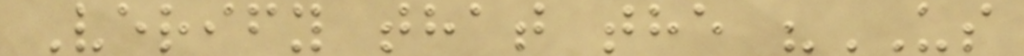Verify that the "US
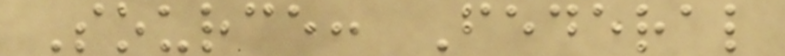Source: Federal
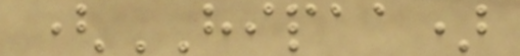(HIPAA)
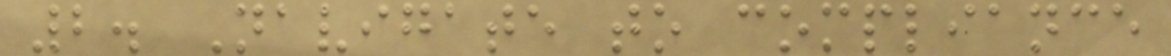2. Navigate to compliance
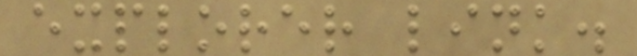explorer link.
